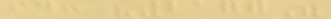id: "2177"
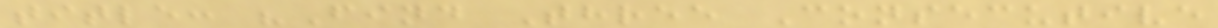title: "Find Three Consecutive
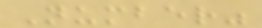Number"
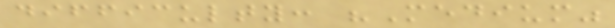difficulty: "Medium"
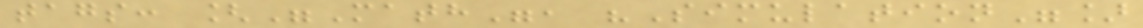tags: ["Math", "Simulation"]
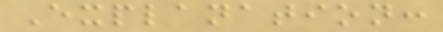Explanation:
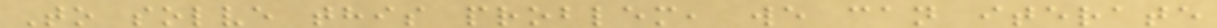To solve this problem, we can iterate
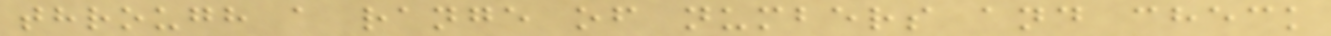through a range of numbers and check
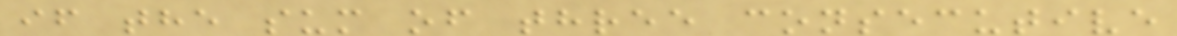if the sum of three consecutive
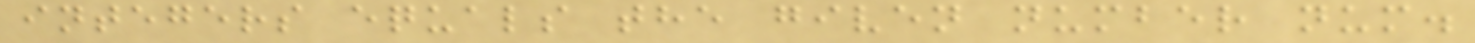integers equals the given number num.
